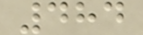484
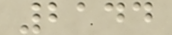2144
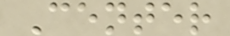Center
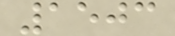1503
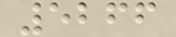5266
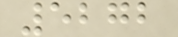5272
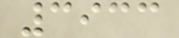3933
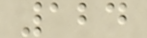124
